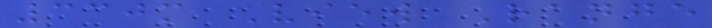330m View Range
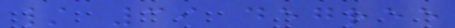/ 39 degree
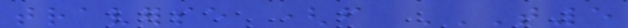traverse (from T5
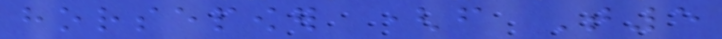horsepower (from T5
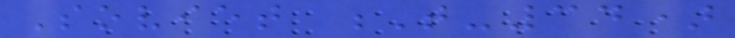Soviet T-34)
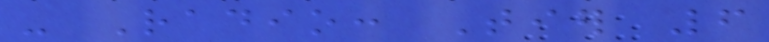- Radio: Tier 6
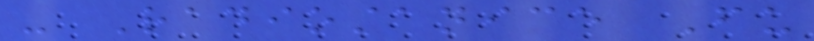- Radiostanice Fu
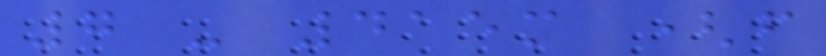7 - 415m (from
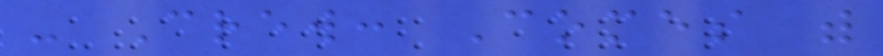- Crew: Comes with
